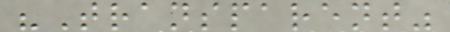"Transparent"
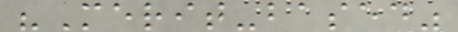"Merit-based"
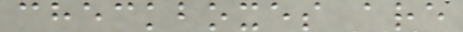checkboxes are
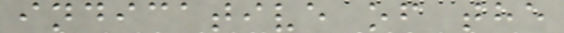indicative of the
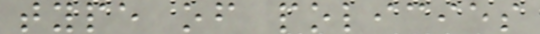type of policies
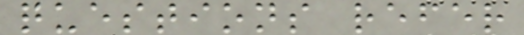questions refer
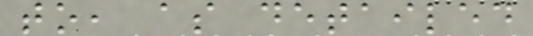to, as detailed
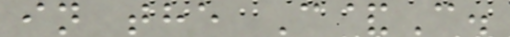in the C&C.
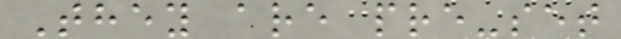They are pre-set
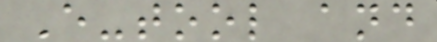E-tool and
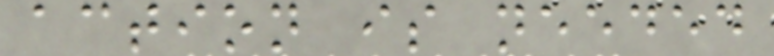action is needed
